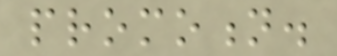promotion.
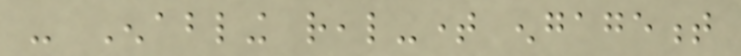- Enabling real-time engagement
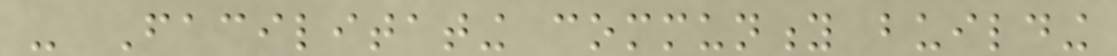- Facilitating community building
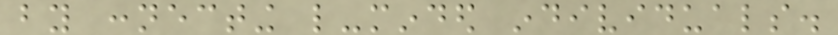by connecting like-minded individuals.
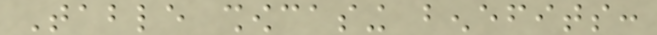Table showcasing benefits:
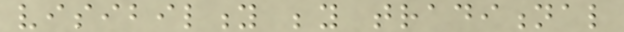visibility beyond traditional
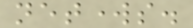networks.
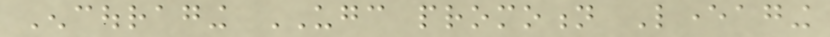Encouraging UGC promotion Leveraging
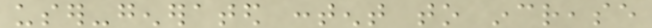user-generated content to increase
